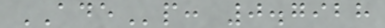ADEp: 0.7928
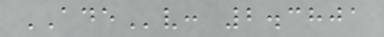ADEv: 2.3801
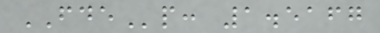FDEp: 1.5167
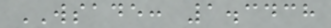WSADE: 1.3438
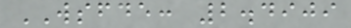WSFDE: 2.4909
